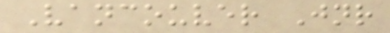Vancouver Jnr
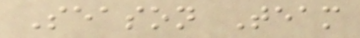Season Team
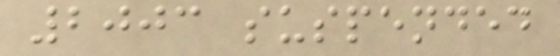2003 suspended
